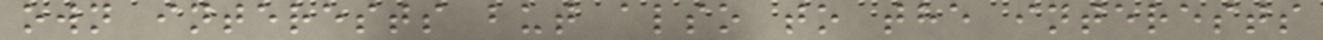own interests but also to the interests
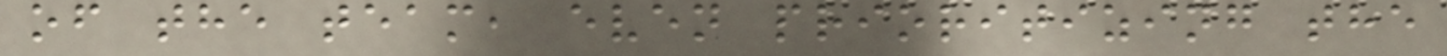of the team, even prioritizing the
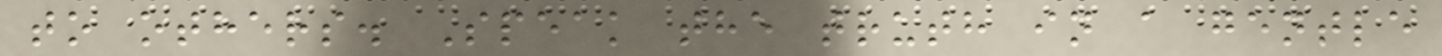to others. Speak the truth in a gentle
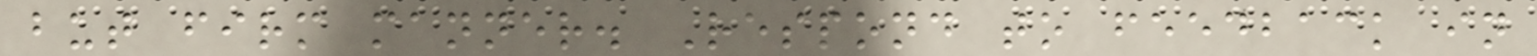but firm manner. Respond to feedback in
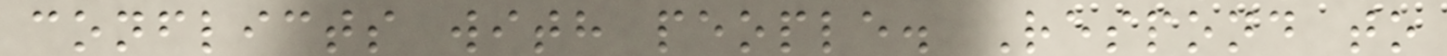conflicts with people. Respond to
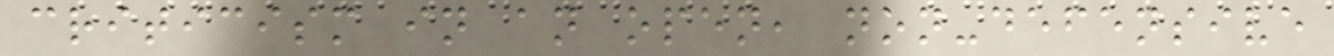criticism in an open, non-defensive
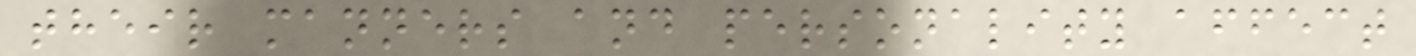their manners and personality affect
